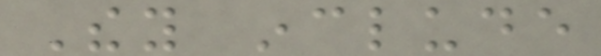They include
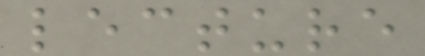lecture
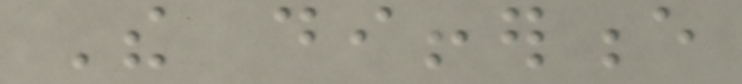The difference
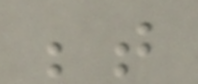between
